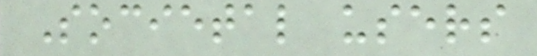Societal users
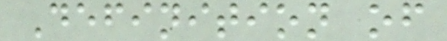Definition of
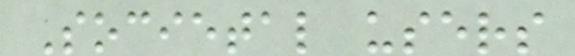Societal users
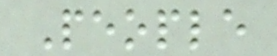People
